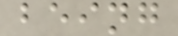being
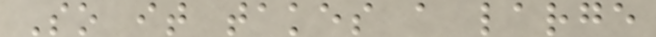So it takes a large
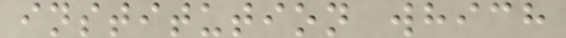institution which
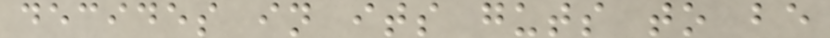decides in its guts to be
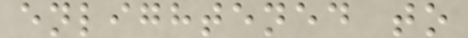enlightened to
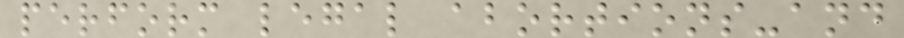perform legal abortions-and
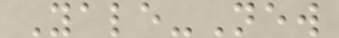Yale-New
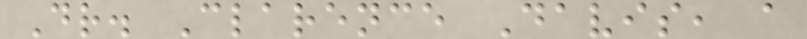Dr. Clarence Davis, a
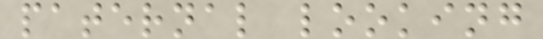paternal looking
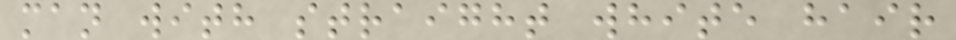man with straight white hair
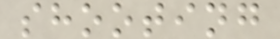shooting
